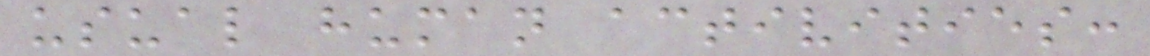usual human activities:
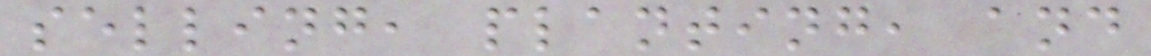selling, planting, and
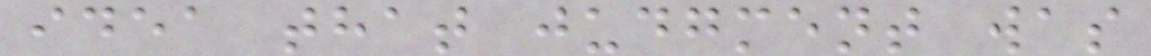idea that judgment was
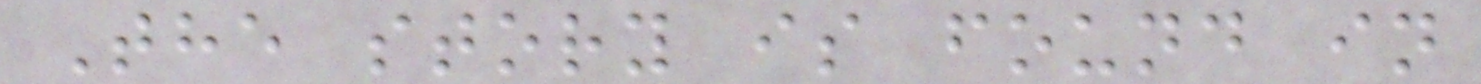The story is found in
